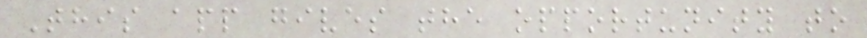This app gives the opportunity to
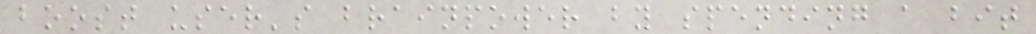boost user's brainpower by spending a bit
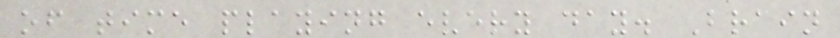of time playing every day. Brain
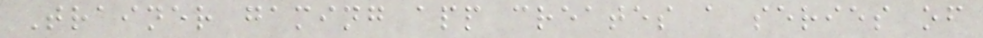Trainer gaming app creates a series of
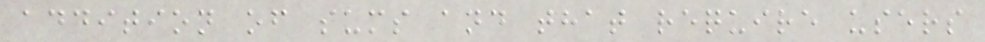addition of sums and that require users
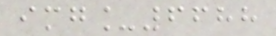img_6688
